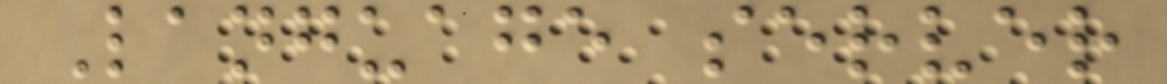Language server
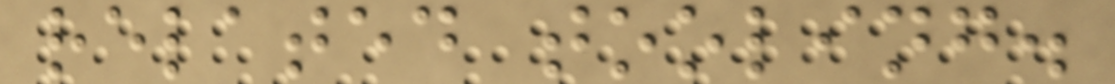related tooling.
